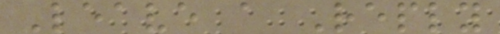Leave a Reply
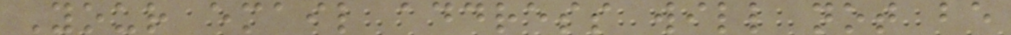Your email address will not be
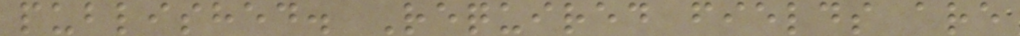published. Required fields are
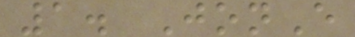1. JonE
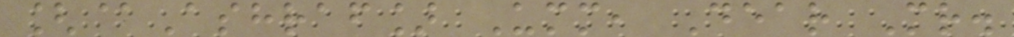[@Ashraf] Umm, Dear Mr.
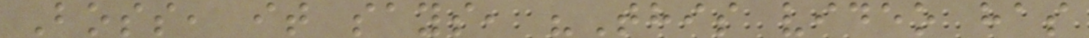Boss, it says, "This video has
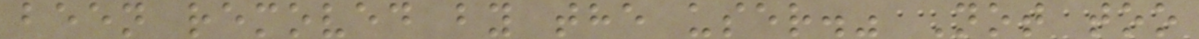been removed by the user." Not too
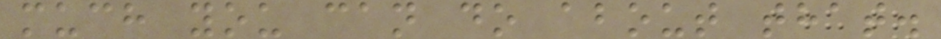much you can do about that.
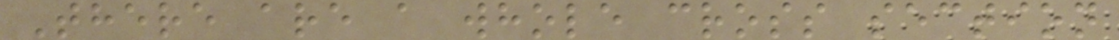There are a whole cross section
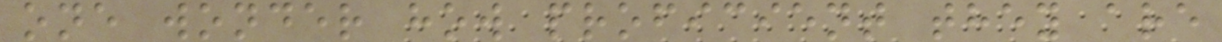one wonder how proficient they are
